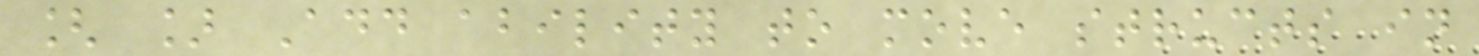[ ] Add ability to move structs in
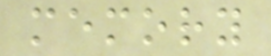memory
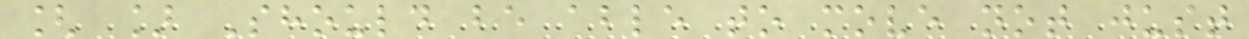[ ] Should be able to move not just
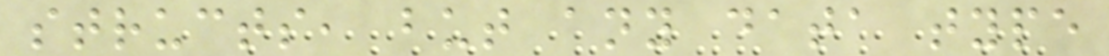structs, but any data type
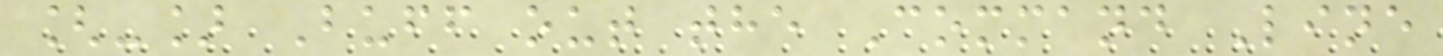[-] Buff out the Command Line
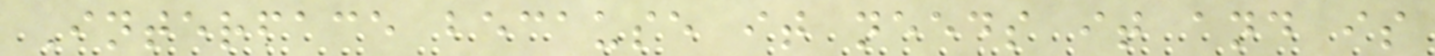Interface because it needs it and is
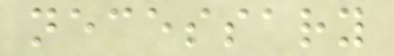necessary
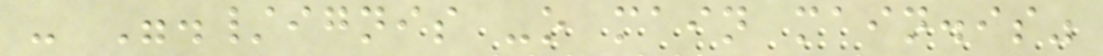- "./ignis -o main main.is"
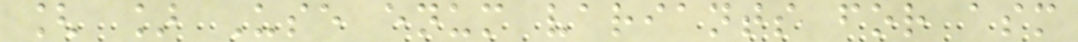[ ] Use enum variants for asm
